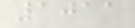1011
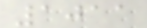1011
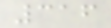316
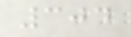304
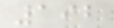192
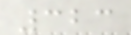323
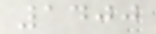1400
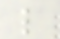l
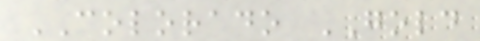COLORADO GOLD
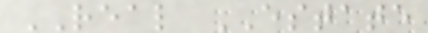REAL ESTATE
